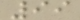99
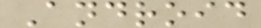Android
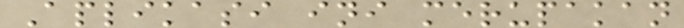Aplikasi ini merupakan
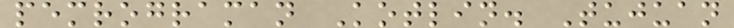pemrograman Kotlin. Tujuan
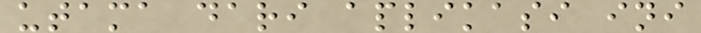utama dari aplikasi ini
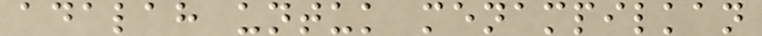adalah untuk menampilkan
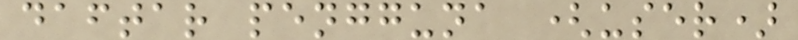daftar pengguna (user)
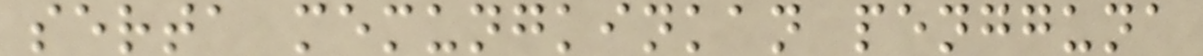serta memungkinkan pengguna
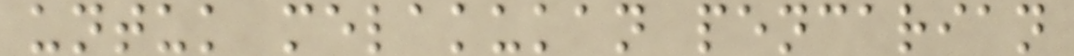untuk melakukan pencarian
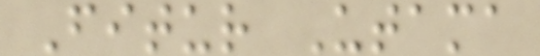Fitur Utama
